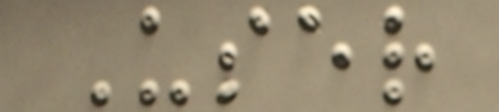User
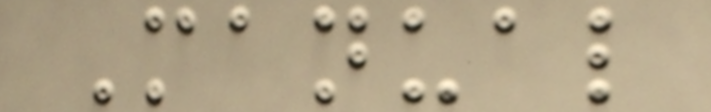Manual
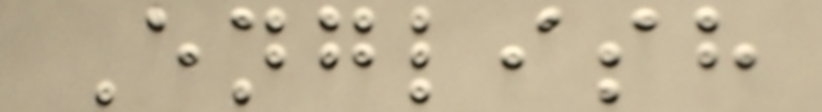English
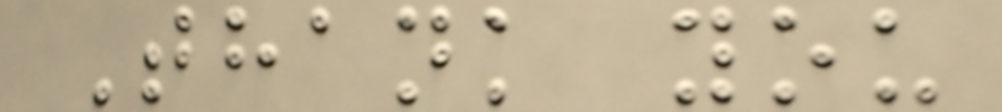Thank you
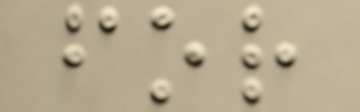for
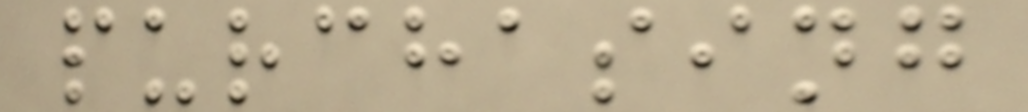purchasing
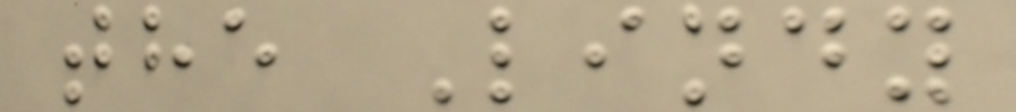the Lindy
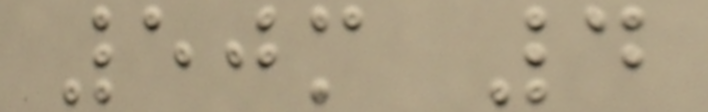50m 4
